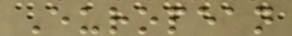European
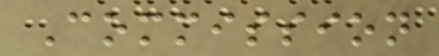Commission
